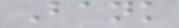Bank
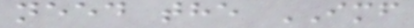need the IMF
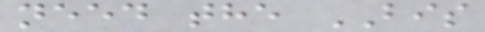need the BIS
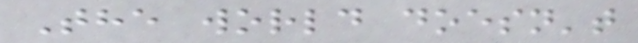The world doesn't
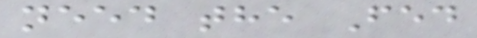need the Fed
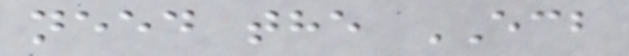need the ECB
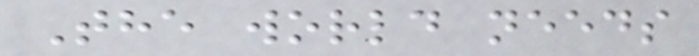The world needs
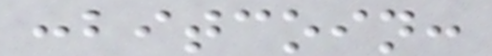:bitcoin:
